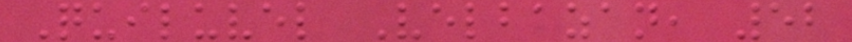Quiluvel Velbazan, 52
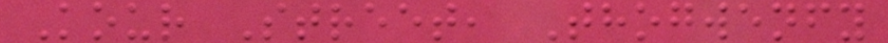Kour Street, Thogwenfy
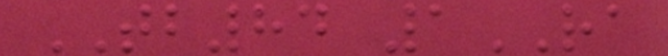TB84 1RA
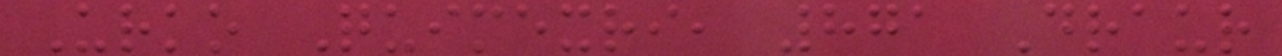Urko Quimexri, 871 Draur
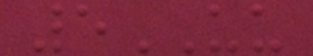5UU
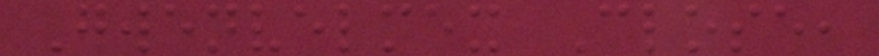Gwenvelmex Close,
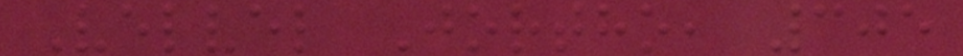Velvel Jortho, 305
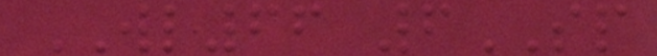WL66 6SP
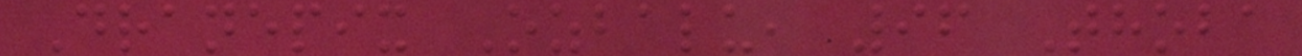Dranepix Ozbalu, 96 Thoba
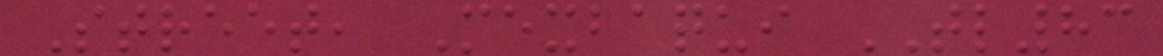Street, Mexbaqui TL83
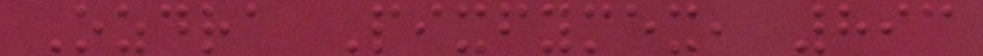Ozdra Pixfymex, 893
